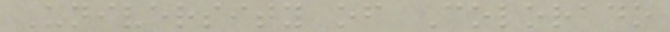University of Colorado
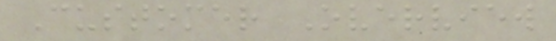Customer Overview
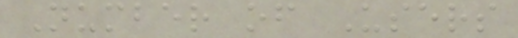Number of Users
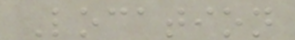Location
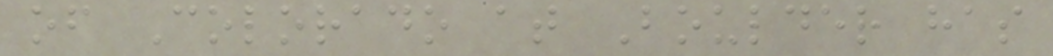of Colorado at Boulder has
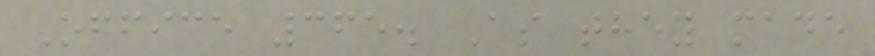Office 365. As they made
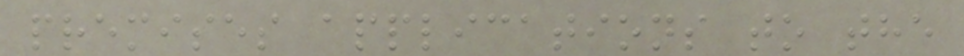premises applications to the
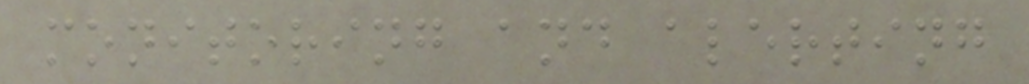monitoring and alerting
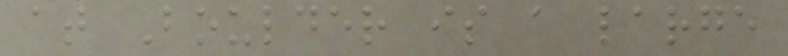at Boulder is a large
